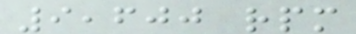9,600 rpm
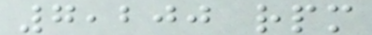7,200 rpm
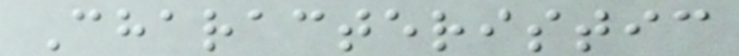Characteristic
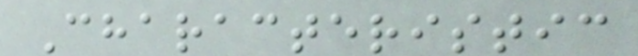Characteristic
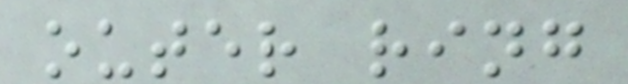outer ring
